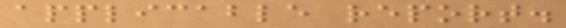applicable report.
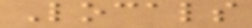Locals
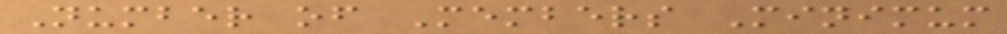Number of Members Minimum
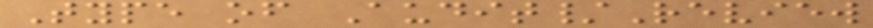Type of Audit/Review
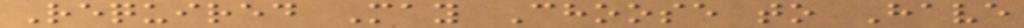Required May Choose to Have
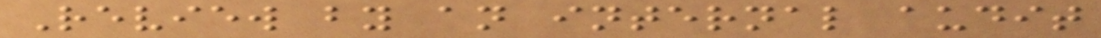Review by an internal audit
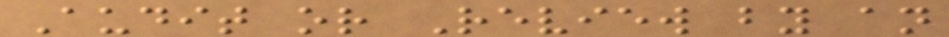Audit or Review by an
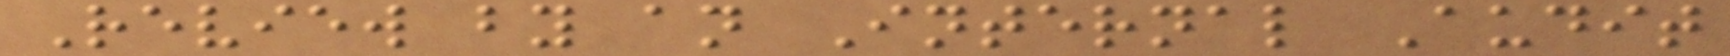Review by an Internal Audit
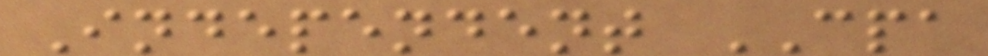Independent CPA
